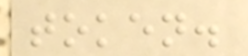token.
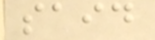said
